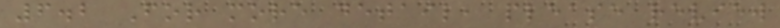6.2 For more detail, please review
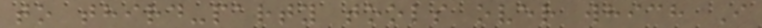to third-party tools over which I
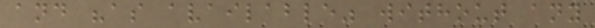and "as available" without any
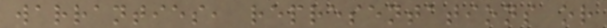warranties, representations or
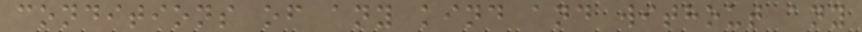conditions of any kind and without any
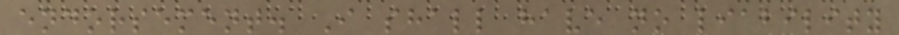endorsement. I shall have no liability
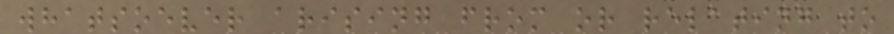whatsoever arising from or relating to
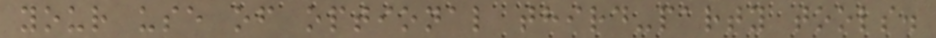your use of optional third-party tools.
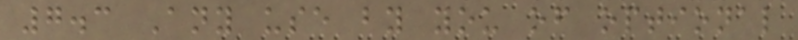7.3 Any use by you of optional
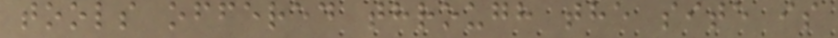tools offered through the site is
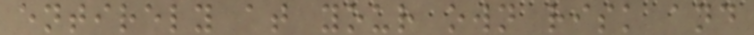entirely at your own risk and
